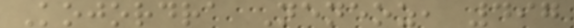Kojordra Neneoz, 497
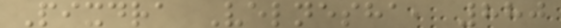Pixdra Velnesha, 880
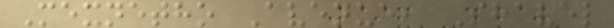Mexnetho Avenue, Shavel
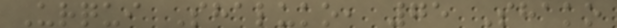Urqui Shaluko, 75 Shako
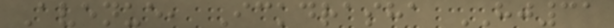Avenue, Ickdrasha HJ31
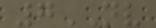7NV
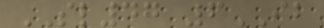SL47 6IB
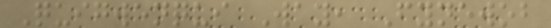Quigwenqui Way, Fynewob
